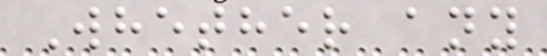Whether any
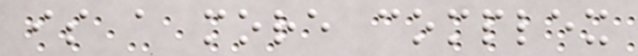is a more complex
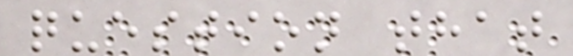question that
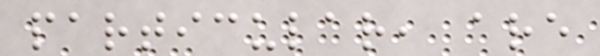particular, are
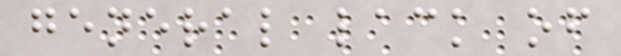general lack of
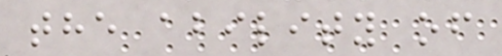the ability of
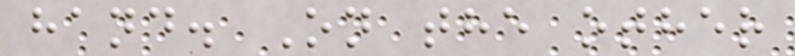hand. On the other
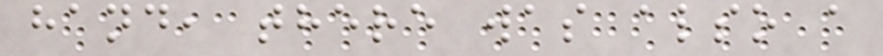hand, there was also a
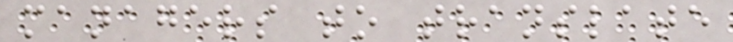managers to translate
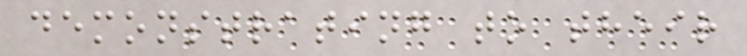demonstrating to their
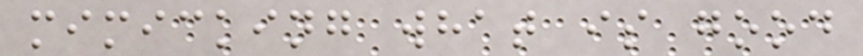mimicking what is good
